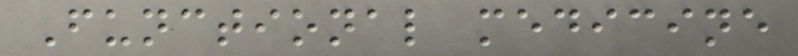Functional medicine
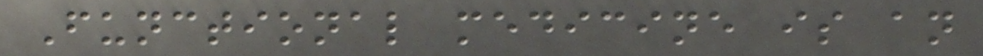Functional medicine is an
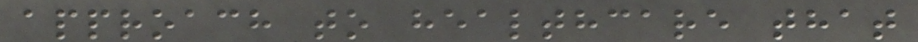approach to healthcare that
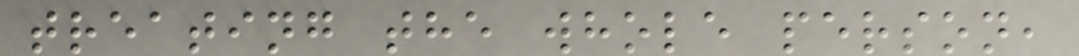treating the whole person,
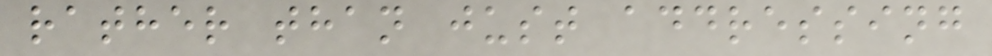rather than just addressing
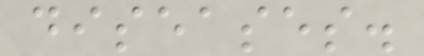diseases.
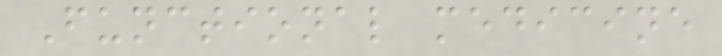Functional medicine
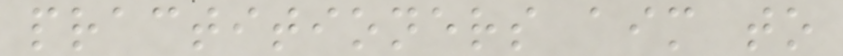practitioners aim to
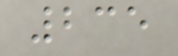235
